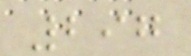297
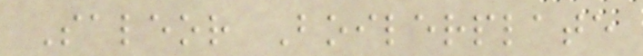Saleor Boilerplate
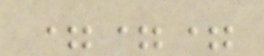===
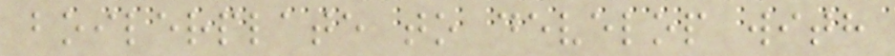boilerplate to develop with
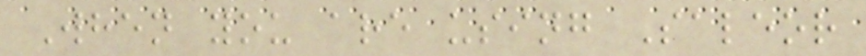When you are using Saleor
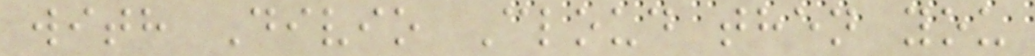with Divio Cloud then you
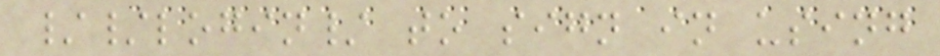//login/ to sign in using
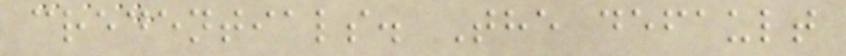credentials. The default
